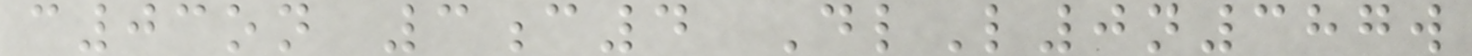c03on 3c4 DlL0n387w
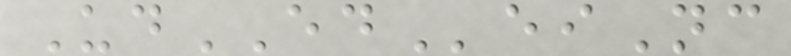UdEDeiNc
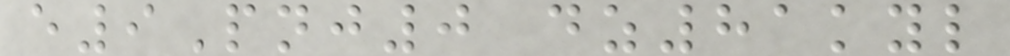e9Pnj0 dz81kyl
